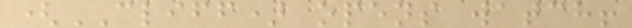(CLIFF) opens watch!
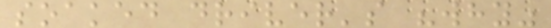soaked driver's "why"
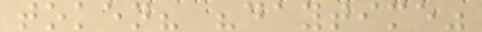token? "daytime"
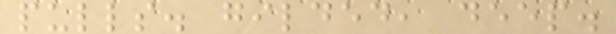pulls. gilded, deep.
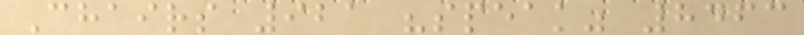Chairs 921 "speak" 8463
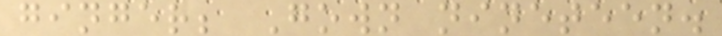ginger; Gown nineteen.
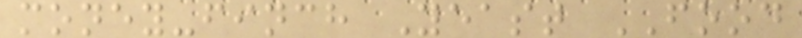money-finch Yeast FOOD
